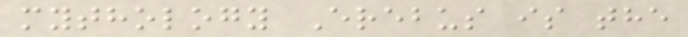mythology Erebus is the
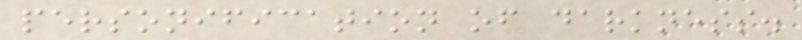personification of darkness.
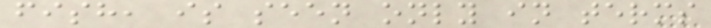fish, is seen only in terms
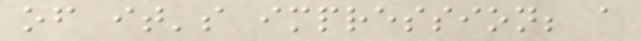of it's impression; a
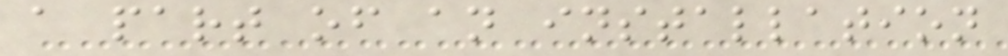a part of an installation
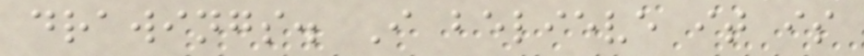drawings. I believe it is
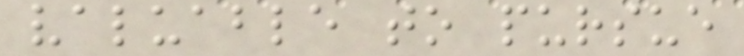valuable to pursue
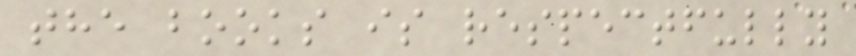the books is respectfully
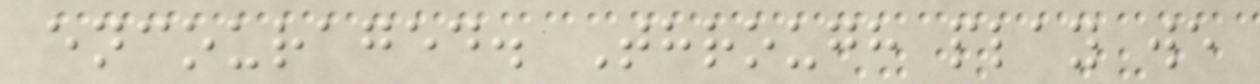encouraged. Through play we
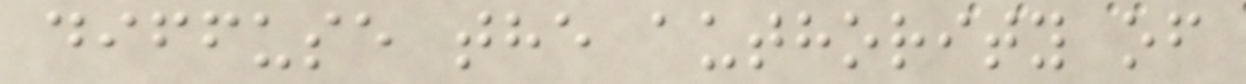diffuse the authority of
